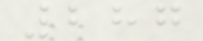287
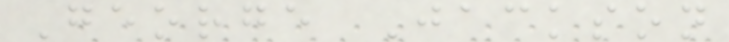George Jackson
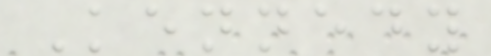Kennedy
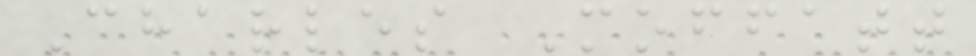Charles Moffatt
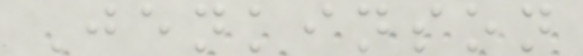Jenkinson
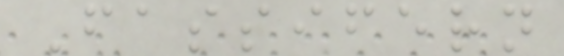Fassifern
